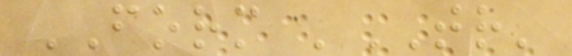FORM 'TR'
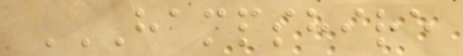HAMPSHIRE
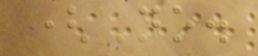(No.
